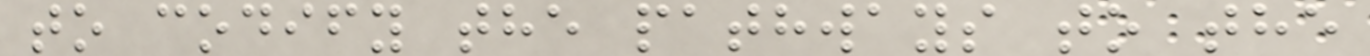to codify the pathways to the
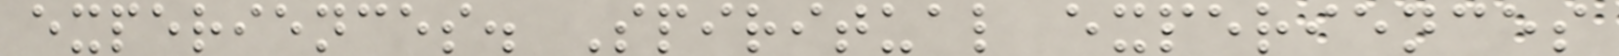experiences. Spiritual experiences
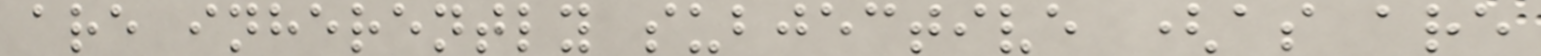are inherently subjective (as are
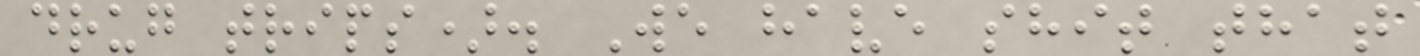drug trips). We have shit that
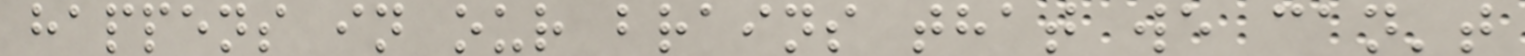happens in our brains that we can't
